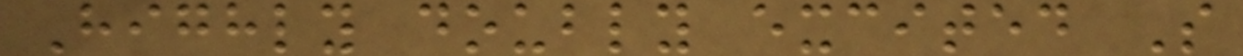Highly doubly excited S
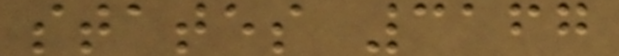states 3167
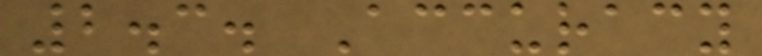2.3. Accuracy
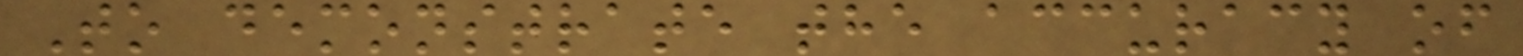To demonstrate the accuracy of
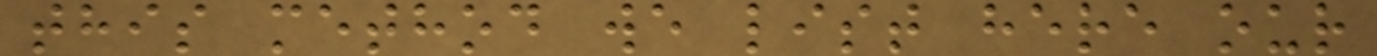this method we list here our
